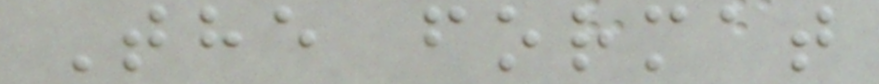The format
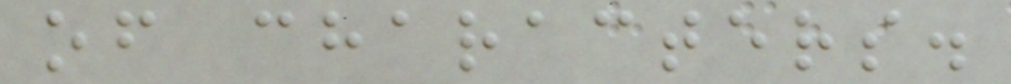of characters.
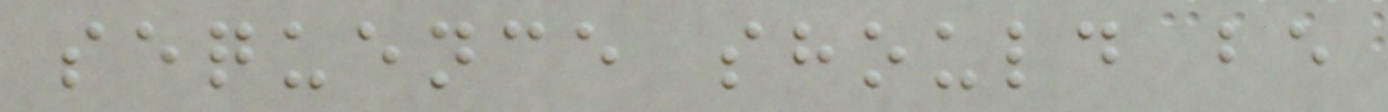sequence should be
